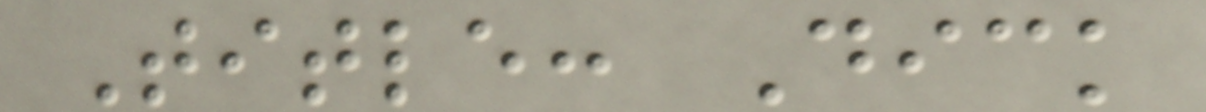Title: Dick
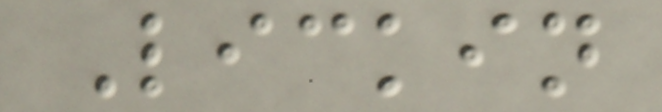Lickin
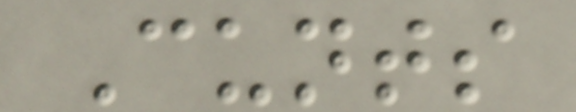Cunts
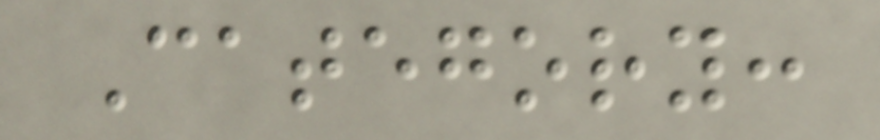Category:
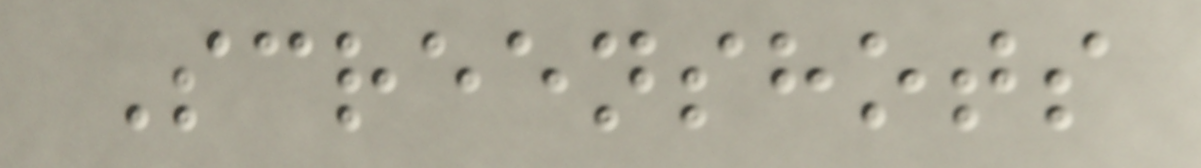Screenshots
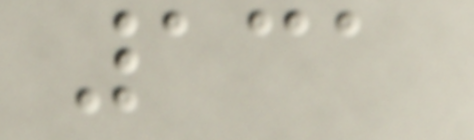131
